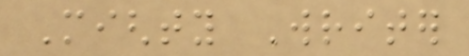Mighty Writer
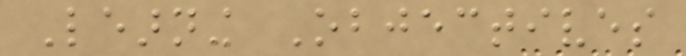Learning Objectives
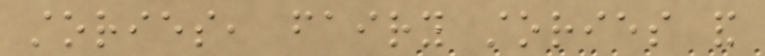stories, fairy stories and
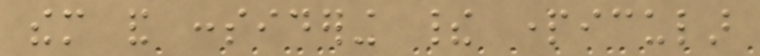them and considering their particular
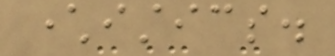characteristics.
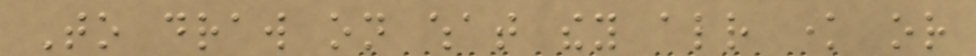To draw on what they already know or
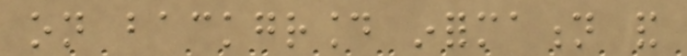on background information and
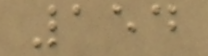154
